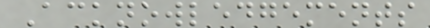Acknowledgements
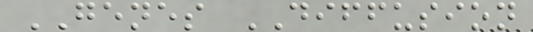GENES DIFFUSION
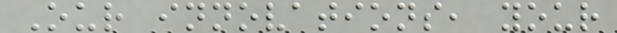Our innovations, your
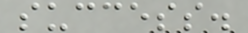success.
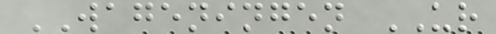WAGENINGEN UR
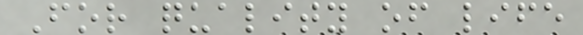For quality of life
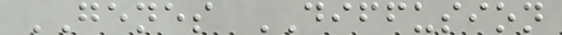GENES DIFFUSION
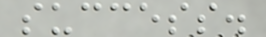success.
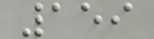159
